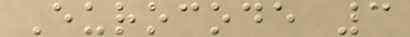Eurocode 3
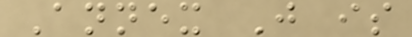Annex J is
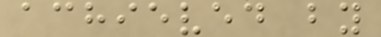achieved by
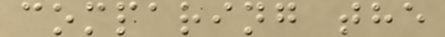comparing the
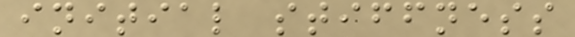initial stiffness
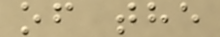of the
